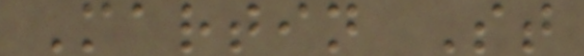Martin St
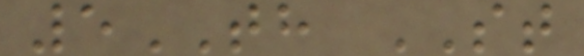5TH ST
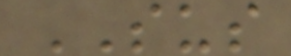SUS
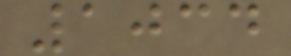1034
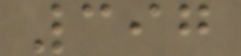397
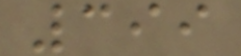399
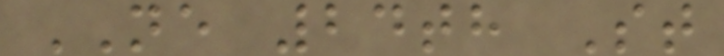NE 24th St
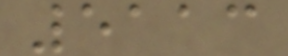5113
